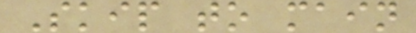Skip to main
